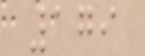179
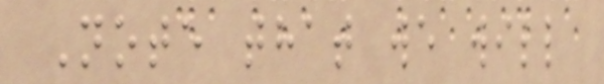Note that we will
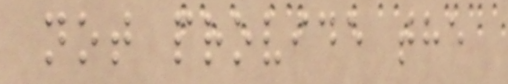not provide the
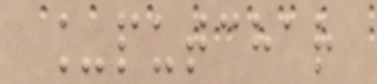_putchar
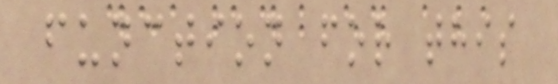function for this
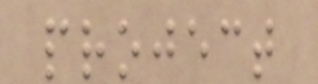project
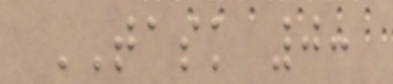TASK 0:
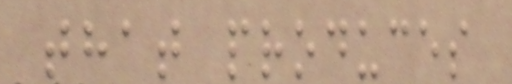that produces
